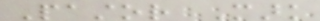Pastor Mark
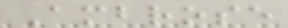Ambrose
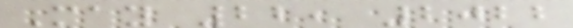May 22, 2022
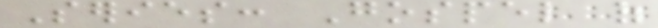Series: Gospel of
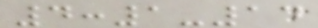4:1-14
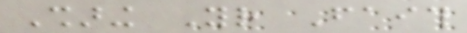Sharing Your Faith
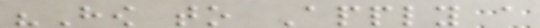"How to Apply a
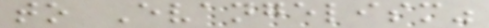to Evangelism"
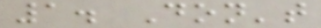1. Don't
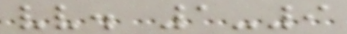vv. 1-9
